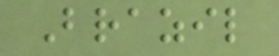Brazil
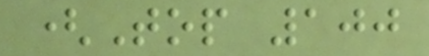(Top 100
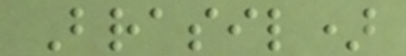Brasil)
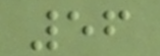56
